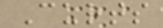Curts
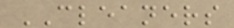CLEANERS
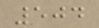504
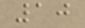10
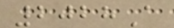2028A
